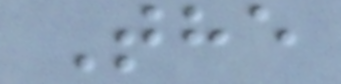The
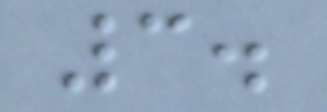3.
